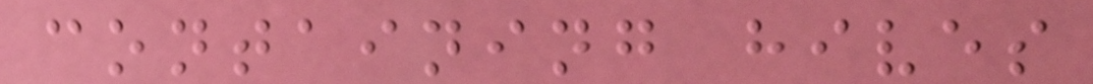containing hives
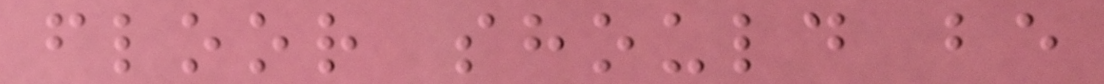floor should be
